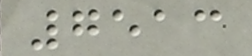7513
